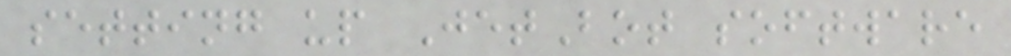setting up JetBot software
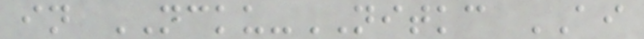in NCKU-NITKC AI
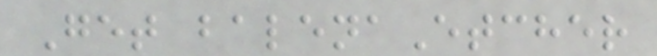Get balenaEtcher
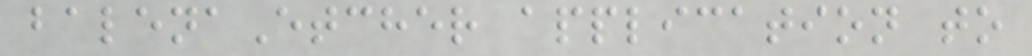balenaEtcher application to
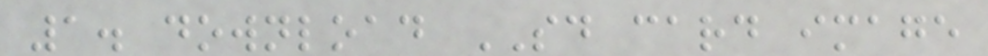1. download SD card image
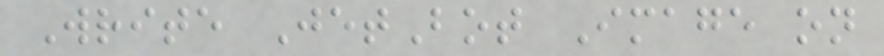Write JetBot Image on
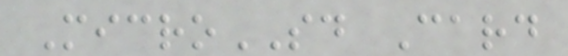MicroSD Card
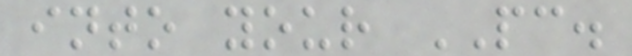into your PC.
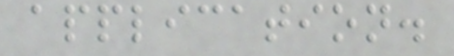application.
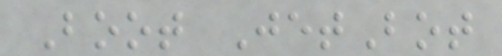Boot JetBot
